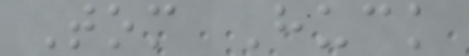Tom Huck
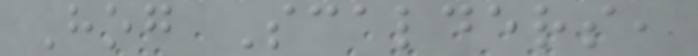Hog Scalders,
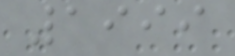1999
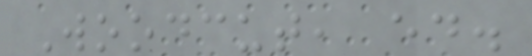Woodcut, ed.
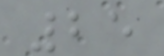25
